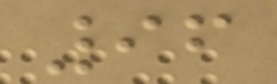96
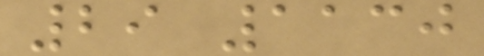29 1130
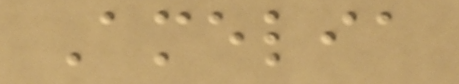Amelia
